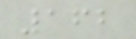162
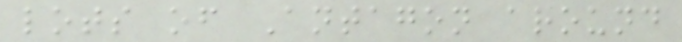lots of Antagon around
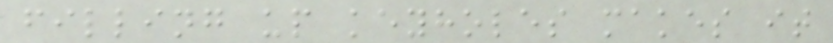filling up keyholes makes it
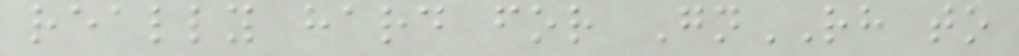really hard for GnRH to
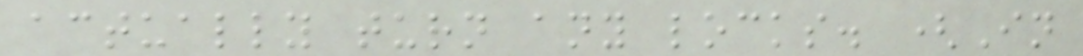actually turn any locks. (In
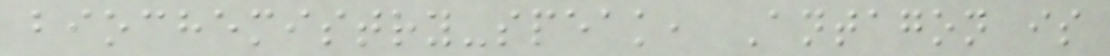biochemistry-speak, Antagon is
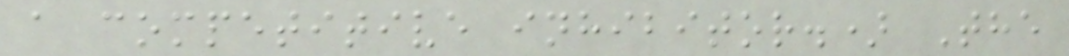a competitive inhibitor.) The
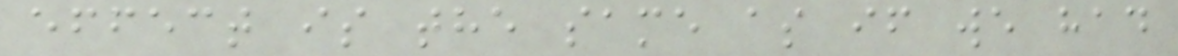effect is the same as if we had
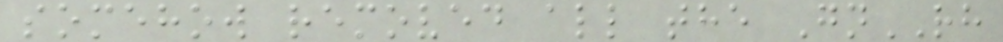somehow removed all the GnRH
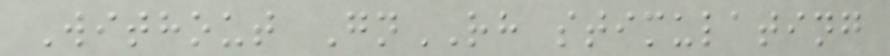Without GnRH stimulating
